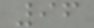96
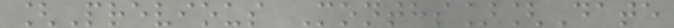[Previous Months][Date
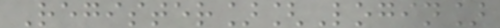Register][Login]
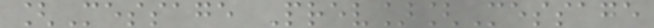[Message Prev][Message
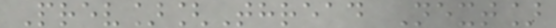Prev][Thread Next]
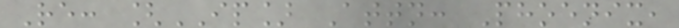Re: [IP] Attn: Phoenix,
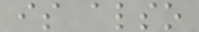is also
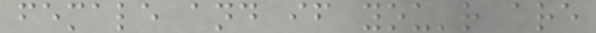female and if you'r are
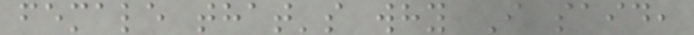female that's why I said,
